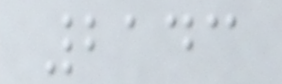2143
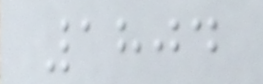1804
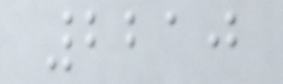2210
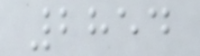2854
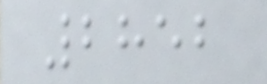2852
